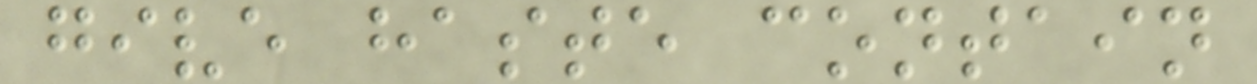give haste contain
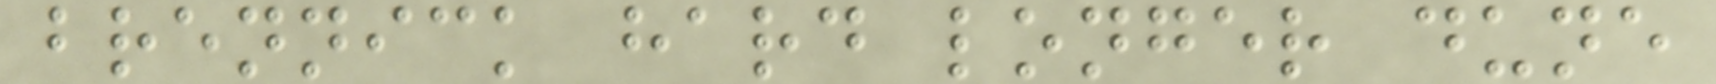brennick hard longer dune
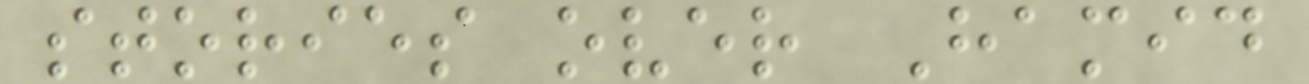stories over Hamid
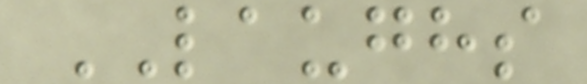LAUGHS
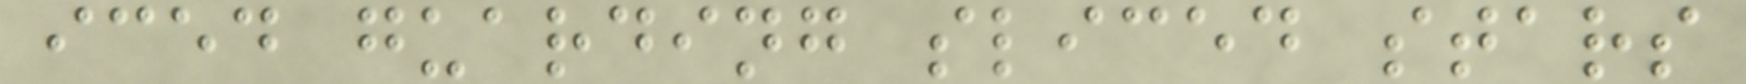iced guarding sliced stars
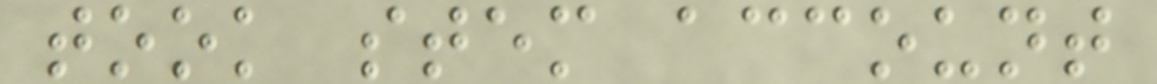took stem account
